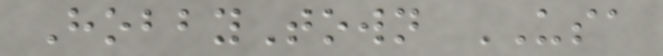HobbyTown USA
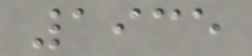1935
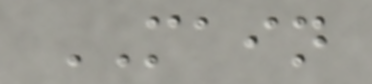MAIN
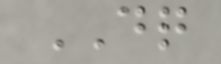DQ
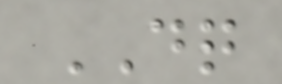DQ
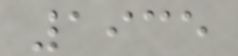1935
